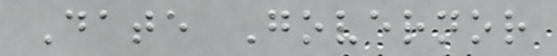Date Governor
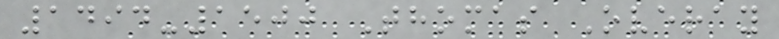1494-1500 Thomas Overay
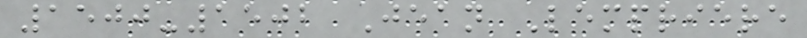1500-1502 Jean Lempriere
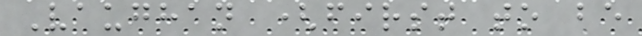Vaughan (first to be
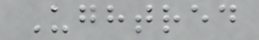Ughtred
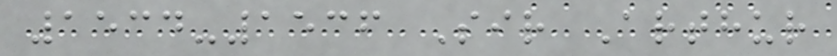1534-1536 Sir Arthur
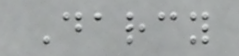Darcy
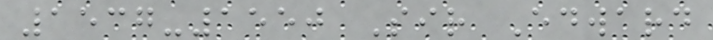1537-1550 Sir Edward
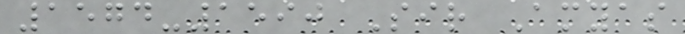1574-1590 Sir Amyas
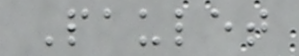Paulet
